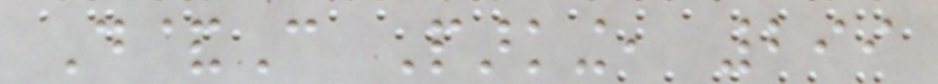D&C Parking, 299
